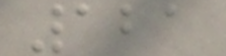121
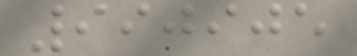990905
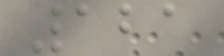121
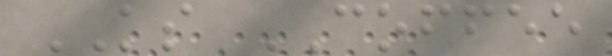KS COFFEE
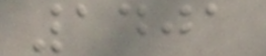1401
